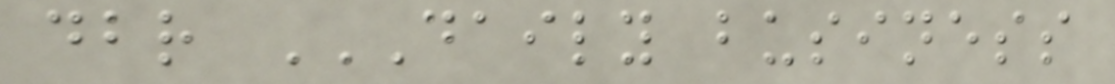dbr DAILY BUSINESS
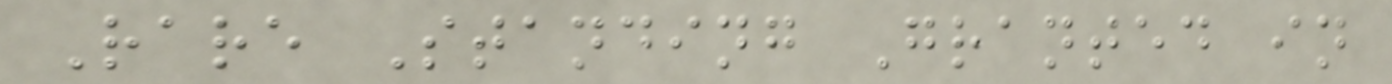Rare Standing Granted in
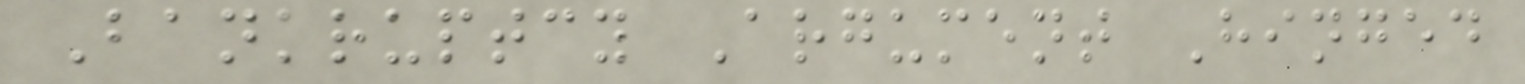Bankruptcy Argument Hinged
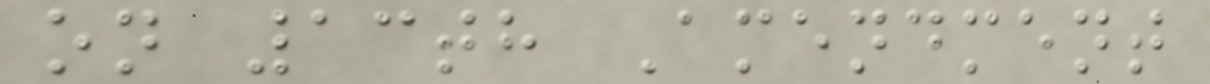on 13th Amendment
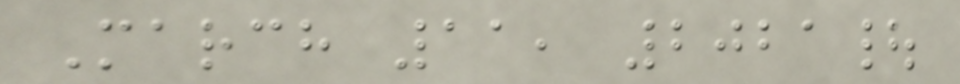March 11, 2021|
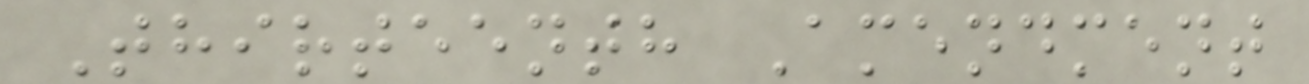Thirteenth Amendment
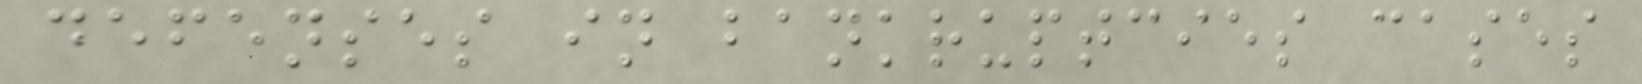defenses in bankruptcies cases
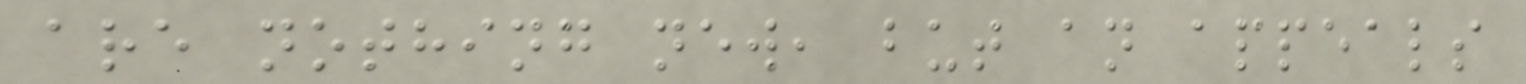are nothing new, but an appeals
